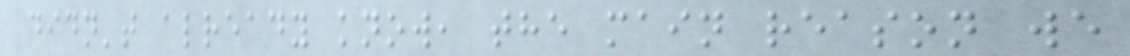didn't already know, the main reason we
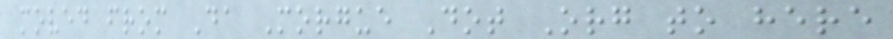moved from Da Morgue Dot Org to here
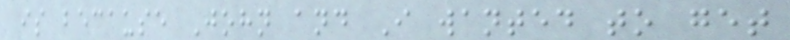is because John and I wanted to get
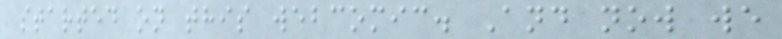started on this webcomic. And now we
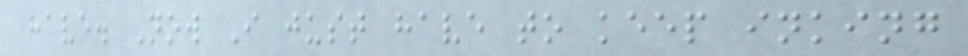have. Now I just have to keep inking
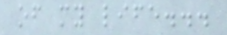of my life...
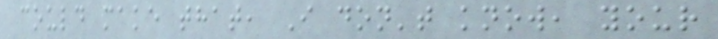could make that, I don't know, your
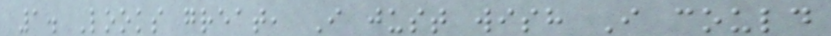1. Looks great, I just wish I could
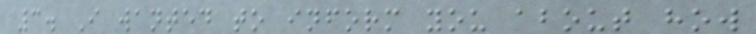3. I wanted to inform you about how
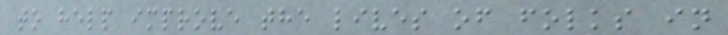to help improve the lives of folks in
